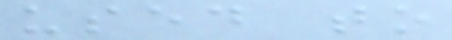used to
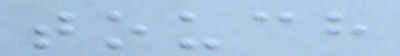touch
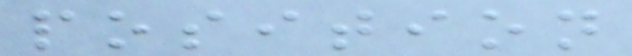position
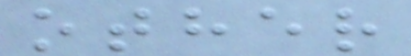other
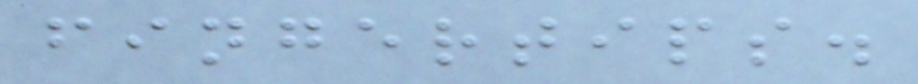fingertips.
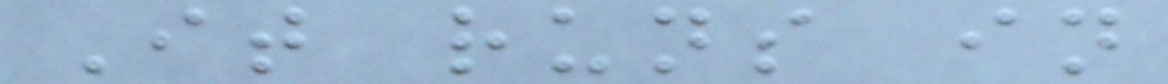It runs in
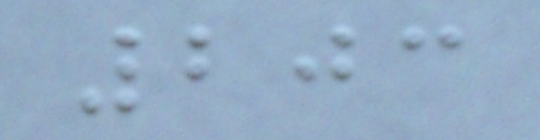203
